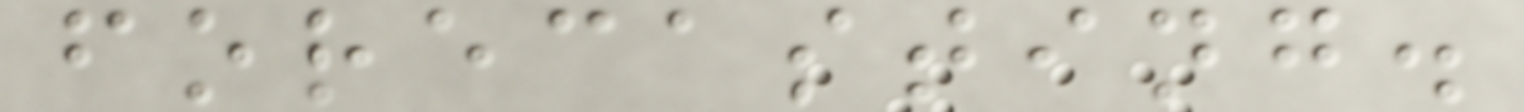forecasting.
